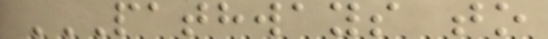PATHWAYS TO
